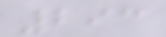293
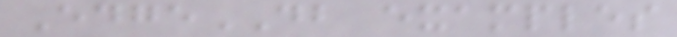EdgeDB examples
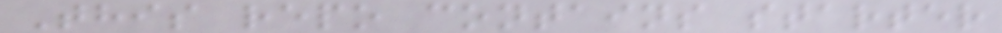This repo contains starter
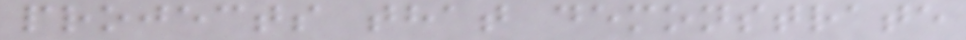projects that demonstrate
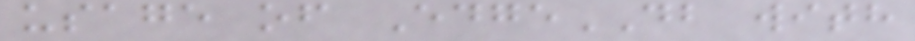usage of EdgeDB with
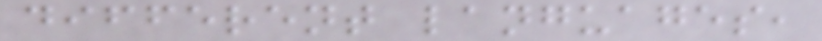different languages,
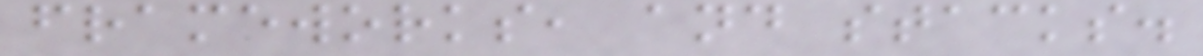frameworks, and stacks.
